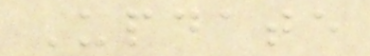Update
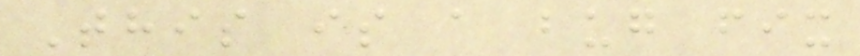This is a bug fix
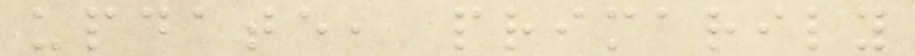update, primarily
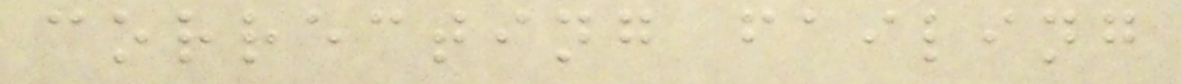correcting failing
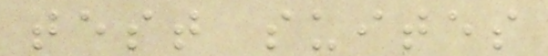test suites
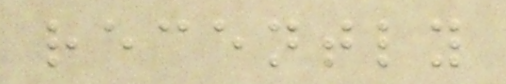recently
